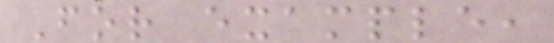For example,
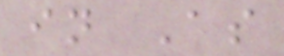in As
